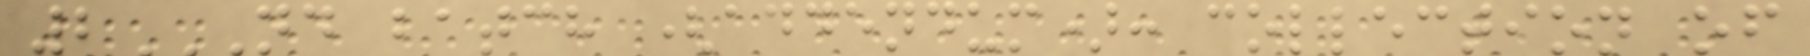2ND BATCH (ADDENDUM): COLLECTION OF
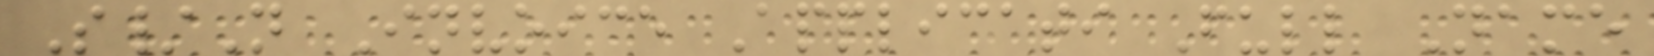S/N Invoice Applicati Full Name
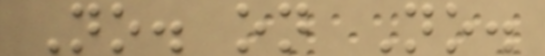No. on No.
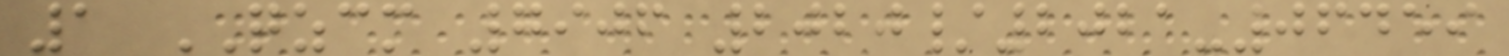1 QZCM 7906 2020/2021-06459
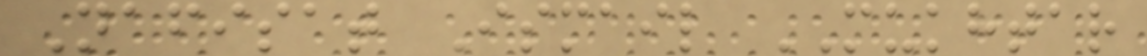Nafisat Ismail MUKHTAR
